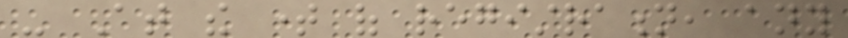- At the time of registration, any
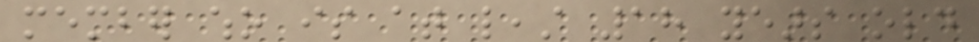member who is at least 18 years old
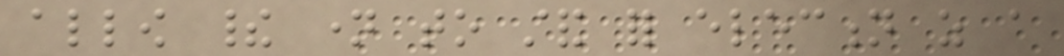allow their name to stand for election as a
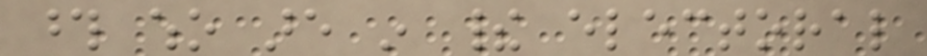those who are in their electoral
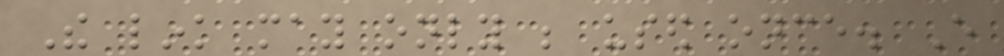The link may only be used once. Every
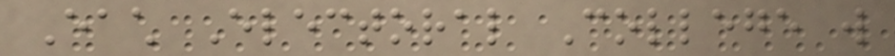Each Electoral College will
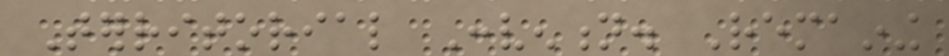Territorial Convention. Remaining
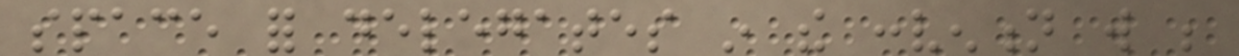space for delegates in the convention will be
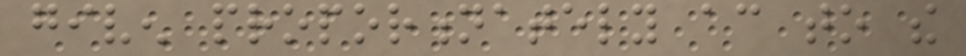given proportionately according to the
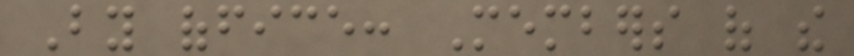By office: Members of the
